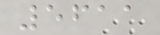5611
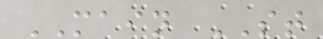MAIN ST
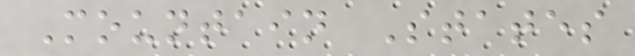Mountain States
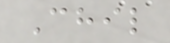Chil
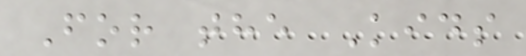For the Kids
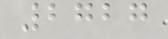2727
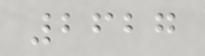2627
